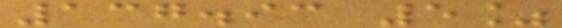137.93 5%
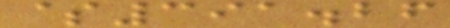$391.26
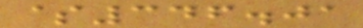$346.01
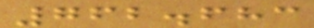762.683
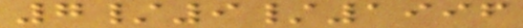7/9/1996
